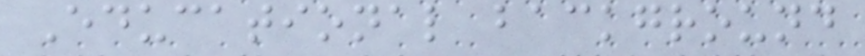Educational background
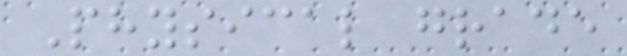Physical grade
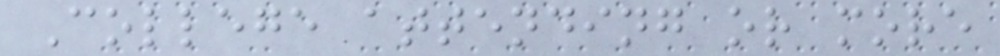College attending or more
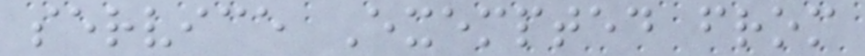service Exempted from
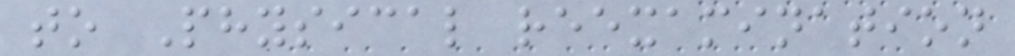to Physical reexamination
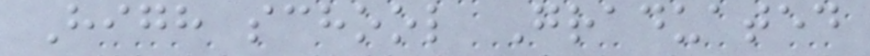High school Graduated
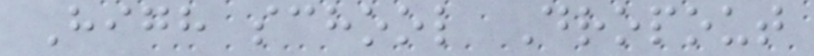High school Dropout
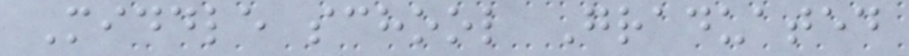Middle school Graduated
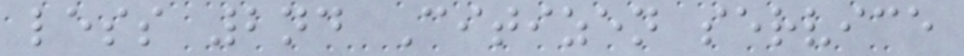less 2nd Citizen service
